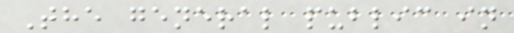The general public in
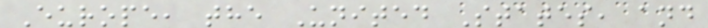Europe, the United States, and
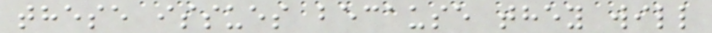these issues because they will
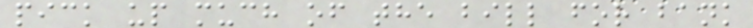pick up much of the bill for bank
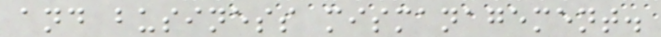and business mismanagement.
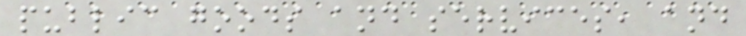public goods and services, and
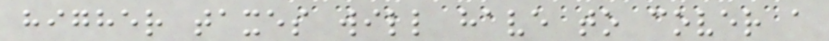higher taxes will have to cover a
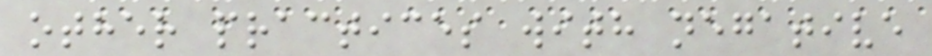other practices with negative
